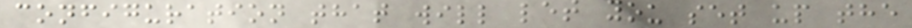configuration that will let you set up the
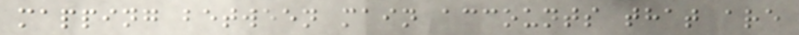mapping between main accounts that are
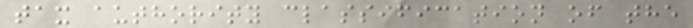tax authority classification of the
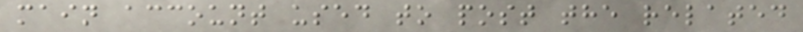main account used to post the related
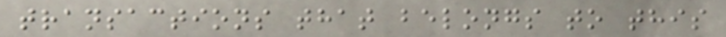transactions that belongs to this
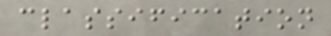classification
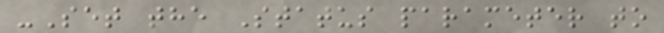-Set the Status parameter to
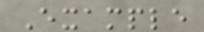Example
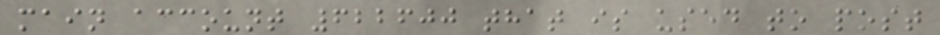main account 622600 that is used to post
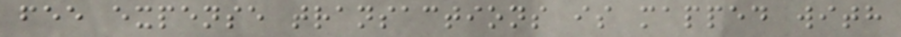fee expense transactions is mapped with
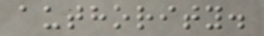authority.
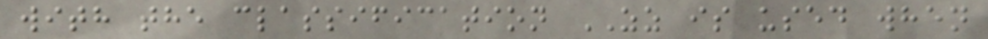with the classification ZZ is used when
